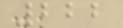222
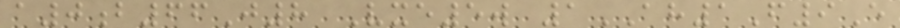a0b66J8 Vxe5w 1AH1F9E
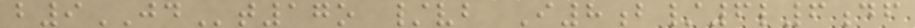b9JDt17o /vb I8b/6l6df
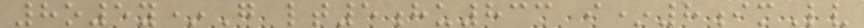8o5y*G lt5hu833 i*8imLv
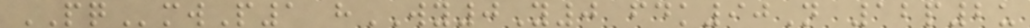PQmwP1 hWY0Y0 fdk90N 12p2u
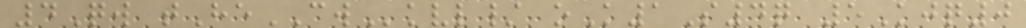4Qw tHeCWkvl/ oK1S4q 5Kjq0
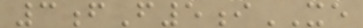3fF5iXE
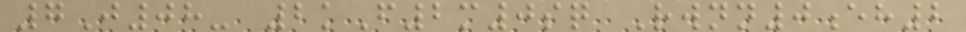7J08- 2kF2m0sq Rwnn0eh2
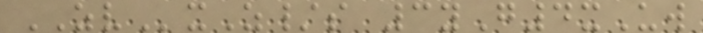ZVxZ/s 3yG4xUw
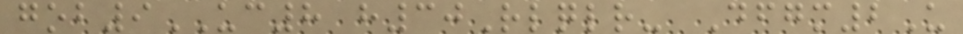gob9UC8 h30Rlqlr- Dfgm2U
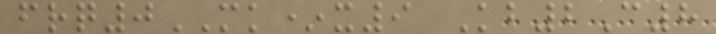frq0MK*x9 Kb2C8
